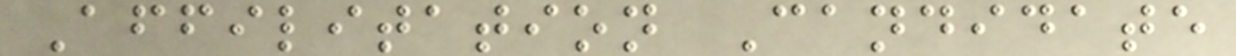Affilitation Candidate
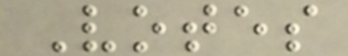Votes
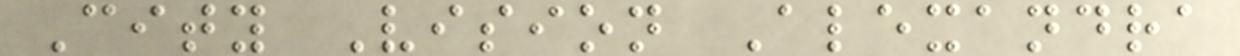City Vision Alexandra
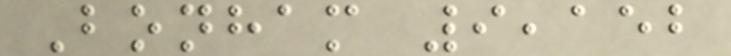Bonham 9,152
